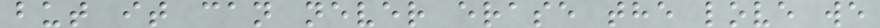but it can never erase the love we
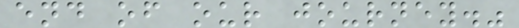end of our journey."
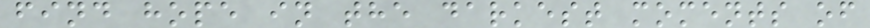find hope in the darkest moments of
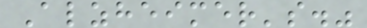Alzheimer's."
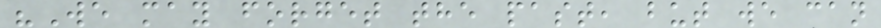"We may forget the past, but we can
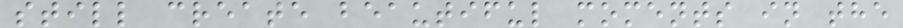still create beautiful moments in the
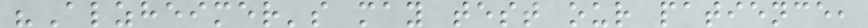"Alzheimer's may test our patience,
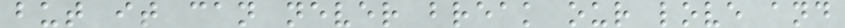but it can never break our love and
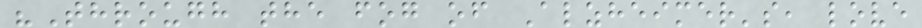"Through the fog of Alzheimer's, love
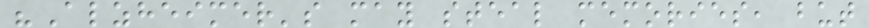"Alzheimer's may steal memories, but
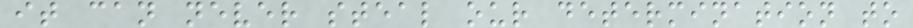it can never steal our determination to
